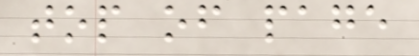top of page
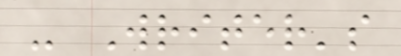- Writer's
